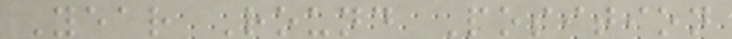Year Round Position
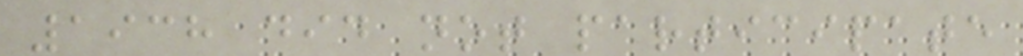1938 did not participate
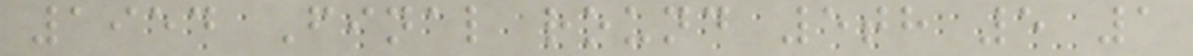1954 Final round 5th 5 1
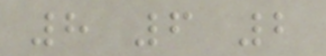8 6 2
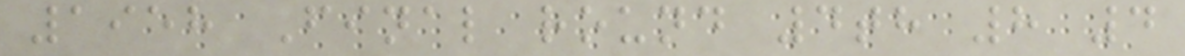1958 Final round 4th 8 4
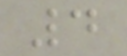4
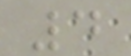4
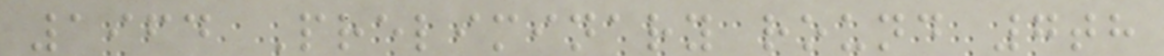1964 Preliminary round 7th
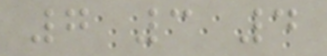7 3 4
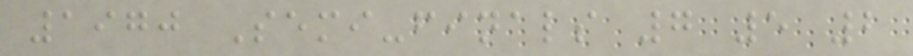1970 Semi-finals 7 5 2
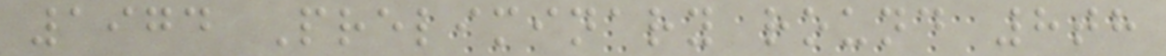1974 Preliminary round 8th
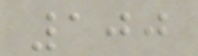100
